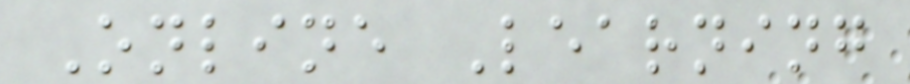Online Learning
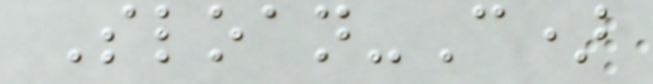Sloan-C)
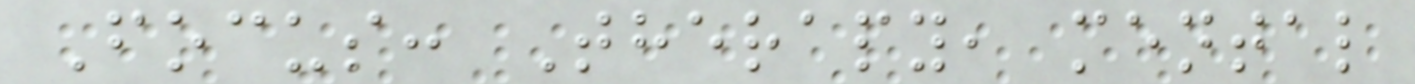Focus: Therapy, mental
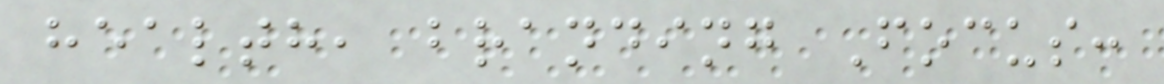health, branding Focus:
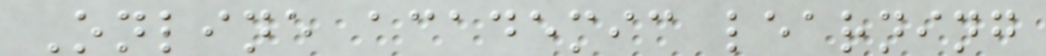Online academic learning
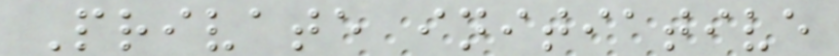Private initiative
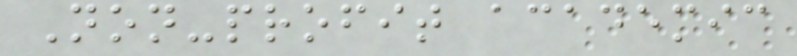Non-profit academic
